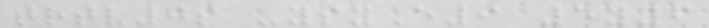trtv0s -ysyE9 5y6
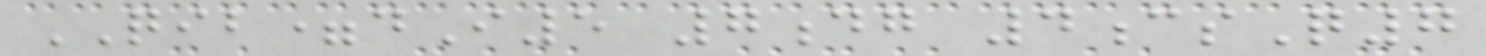QIB=dI5 7dg 4csQ7
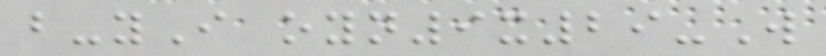b-yI oyn9x29-W
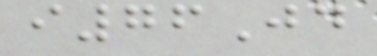i76Jd
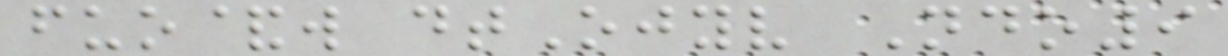fuo&w dtOjyv Ndo9
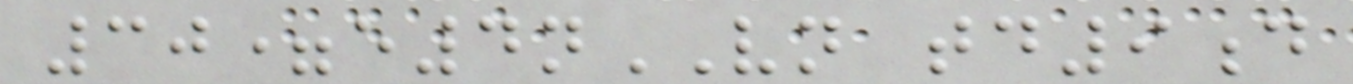30=e4nVN td9d
